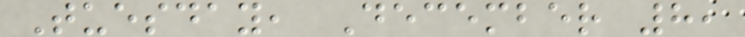Tuesday, December 8,
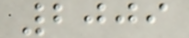2009
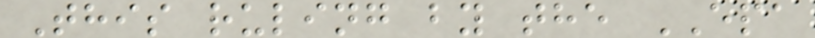This ruling by the EPA
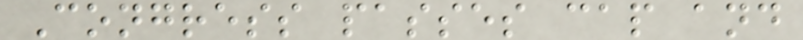Congress passes cap and
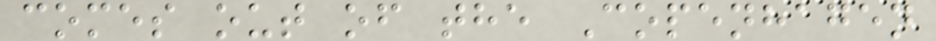comes out of the Copenhagen
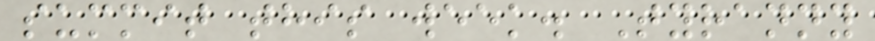summit this week. Tyranny
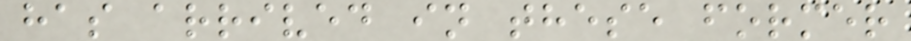has arrived in these former
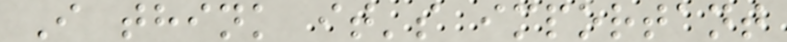I think it's important
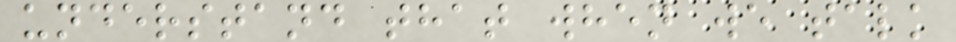understand that when we talk
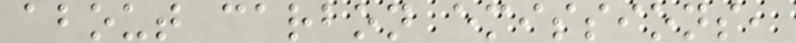about carbon emissions,
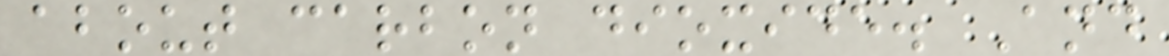about carbon dioxide. And
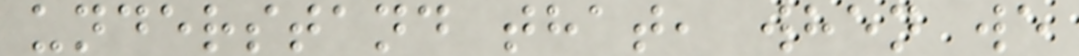understand that, when we
